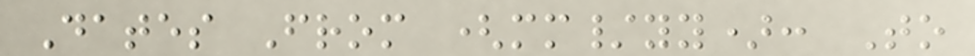Dates From (mm/yy): To
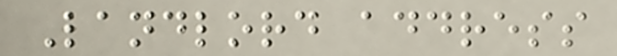Landlord address
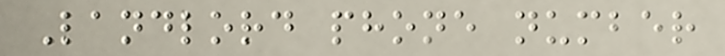Landlord phone number
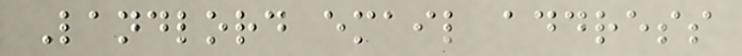Landlord email address
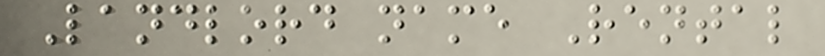Landlord name Rental
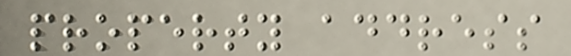property address
